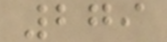279
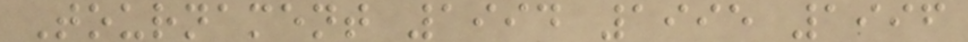Tournament 1994 1995 1996
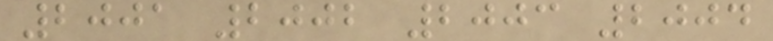2001 2002 2003 2004
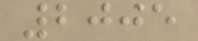2005
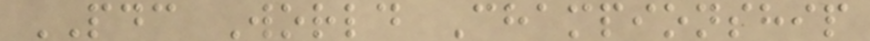PDC World Championship
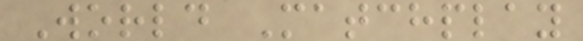World Matchplay
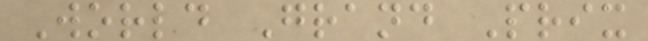World Grand Prix
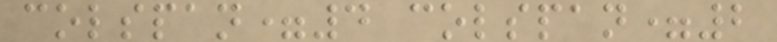colspan=4 colspan=2
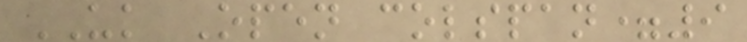UK Open colspan=9
